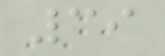39
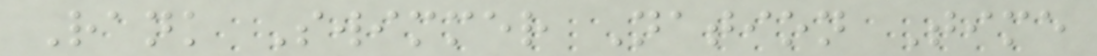Rank Swimmer Nation Time
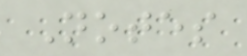Notes
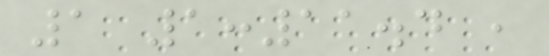1 1:11.4 ,
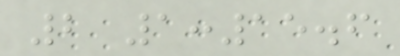2 1:15.6
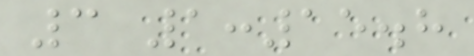3 1:15.8
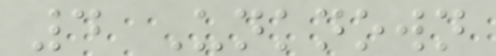4 Unknown
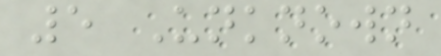5 Unknown
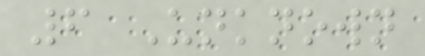6 Unknown
